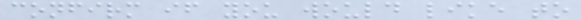confirm if you would like to
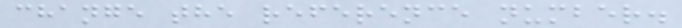change the reference number.
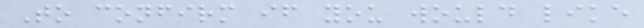To confirm if you would like
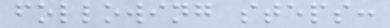following steps:
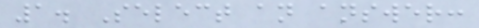1. Select an answer:
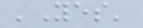'Yes'
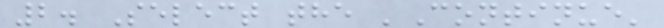2. Select the 'Continue'
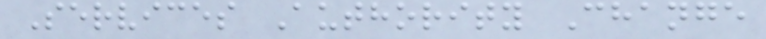Services Authority Change
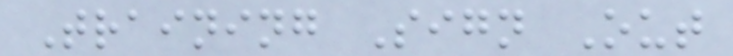Training Sign Out
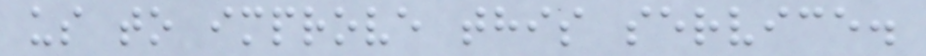us to improve this service.
